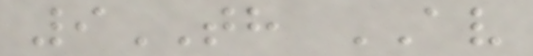9TH AV
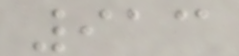913
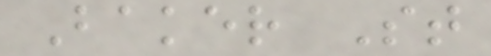Baker St
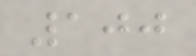100
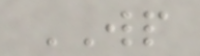WP
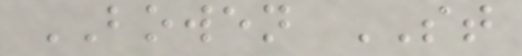BOWEN ST
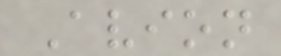Avion
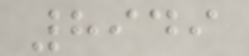8949
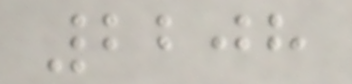2208
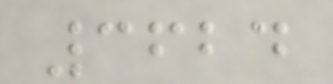3624
